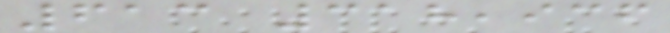613 318,936
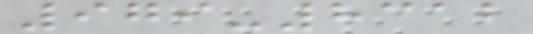979-8312
